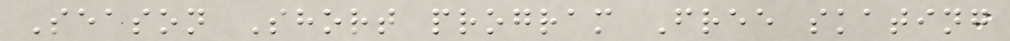Season Short program Free skating
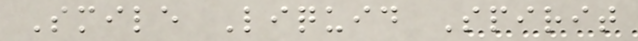Smile Liquid Spirit
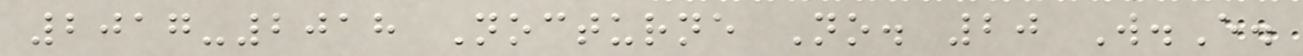2017-2018 Nocturne No. 20 W.E.
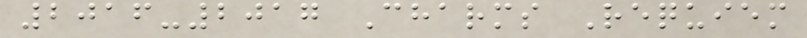2016-2017 Charms Requiem
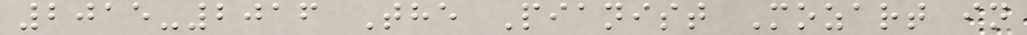2015-2016 The Pianist Mozart in
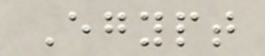Egypt
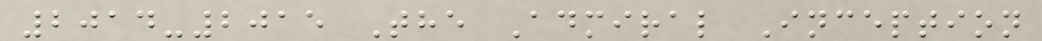2014-2015 The Admiral Inception
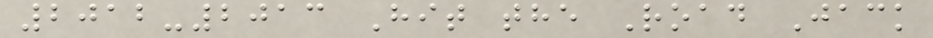2012-2013 Hit the Road Jack
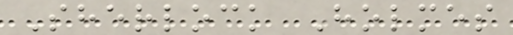Sherlock Holmes
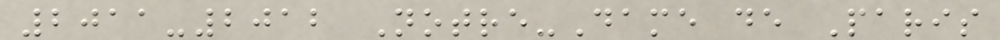2011-2012 Notre-Dame de Paris
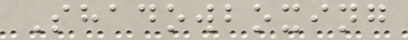Shadowboxing
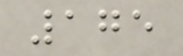175
